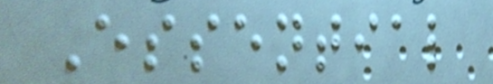Essential
